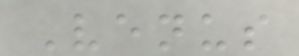Venus
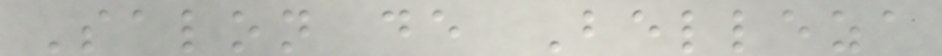Salon de Belleza
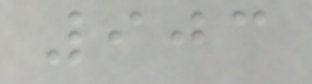903
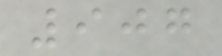907
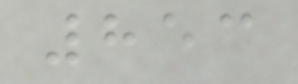853
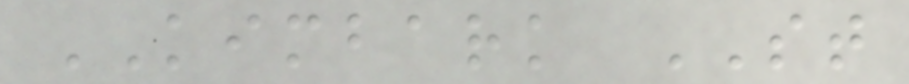KIMBARK ST
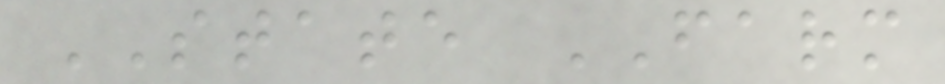STATE FARM
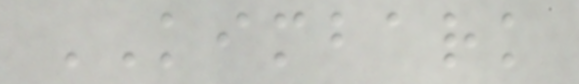KIMBARK
